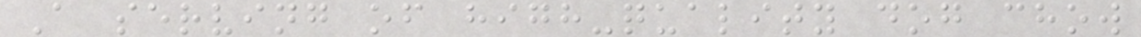A serving of high-quality dog chow
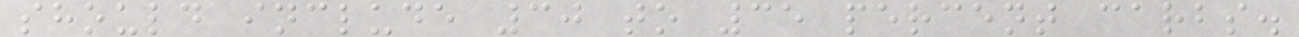should include 30 to 35 percent carbs.
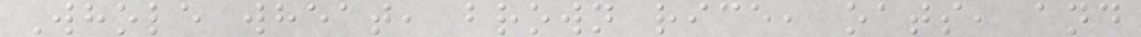Whole wheat, brown rice, oats, and
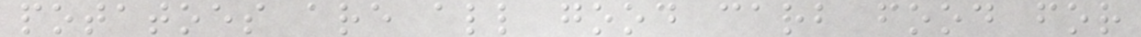potatoes are all good carb food for
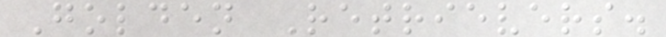Golden Retrievers.
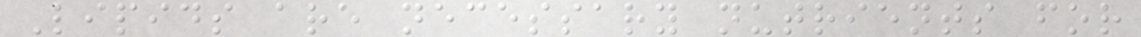Lipids are necessary nutrients for
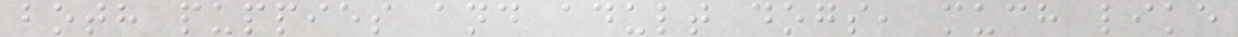both puppies and adult dogs, much like
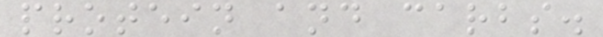protein and carbs.
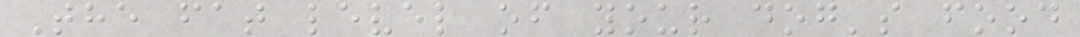The fat level of your dog's food
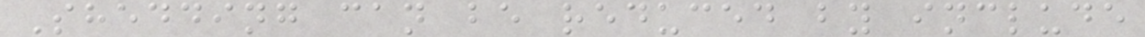Shedding can be reduced by include
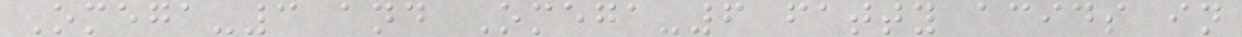Omega-3 and Omega-6 fatty acids in
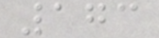173
